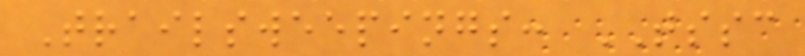Trailsweepings: TSSC
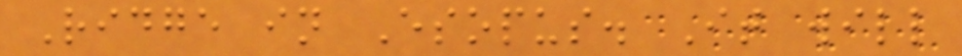Ridge in Esopus. It will
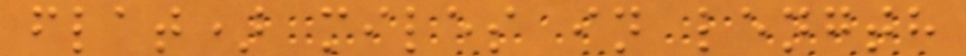flat) miles in length
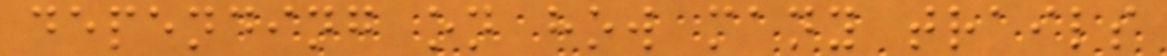depending on how many trails
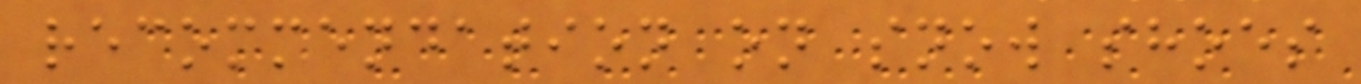recommendation on snow shoes
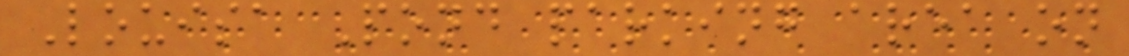Louisa Pond parking area on
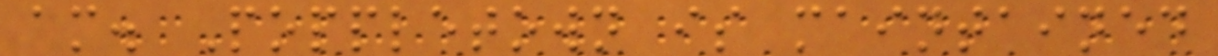am. Poppletown is maintained
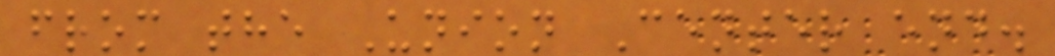from the Union Center end.
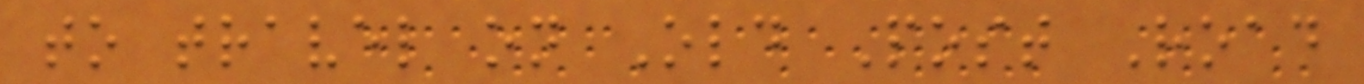to travel on Old Post Road
